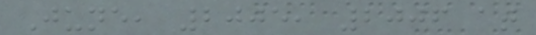June, 2005, 2006 at
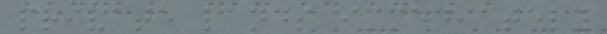private lands immediately
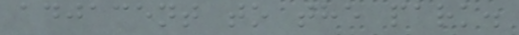adjacent to the park.
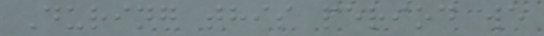During this period we
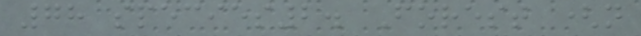78 species2. Forest (n
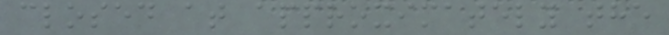closed at approximately the
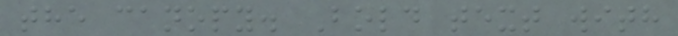the canopy. Bold text with
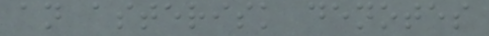an asterisk denotes
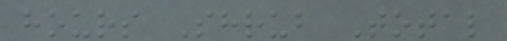hours Shrub Total
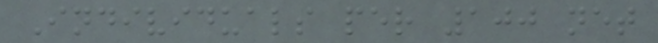Individuals per 100 net
